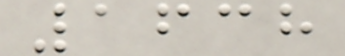1638
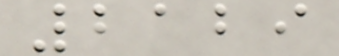2129
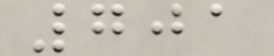701
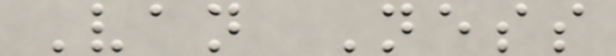Van Ness
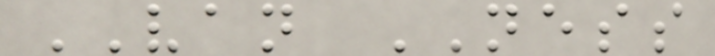VAN NESS
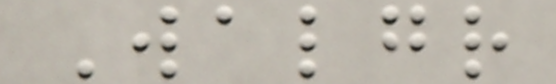Walgr
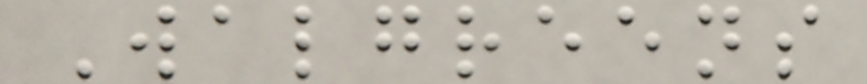Walgreens
